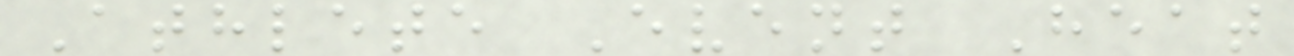Athlete Event Heat
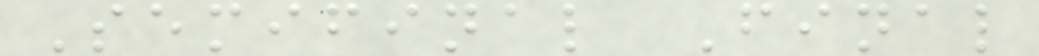Semifinal Final
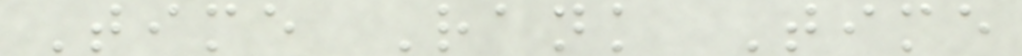Time Rank Time
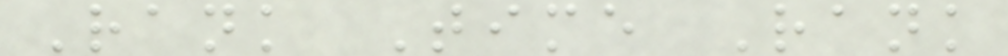Rank Time Rank
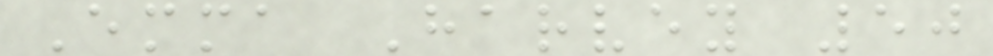Emma Harvey 50
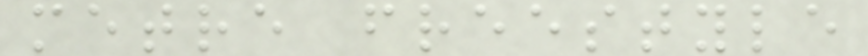metre freestyle
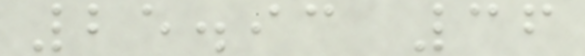25.93 36
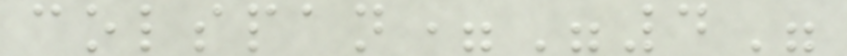colspan="4"
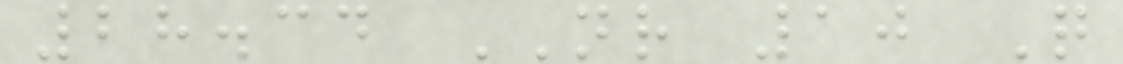28.34 NR 10 Q
